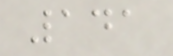141
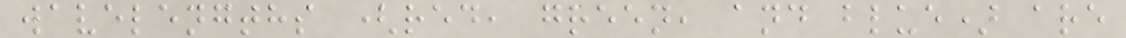wavelengths (red, green, and blue) are
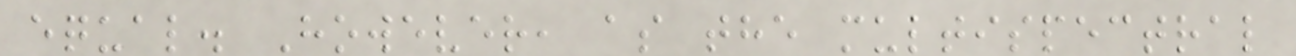equal. However, as the multispectral
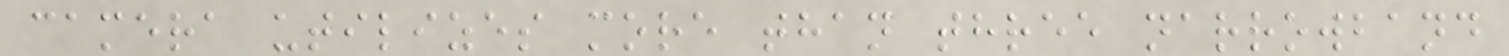camera utilizes more than three narrowband
